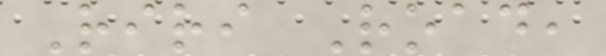Riri Road,
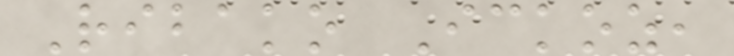Ribako Ickoz,
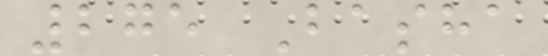275 Basha
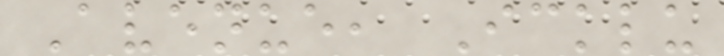Avenue, Icklu
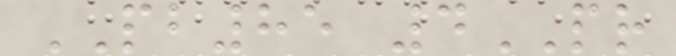PB85 4PR
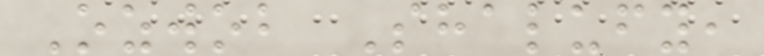Ozwob Shalufy,
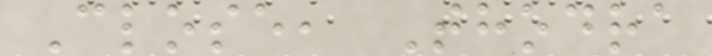Close, Thodra
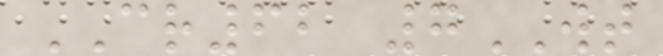CR62 7WT
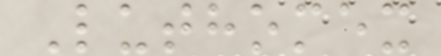Luthomex
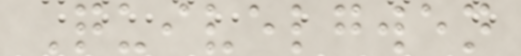Quivelgwen
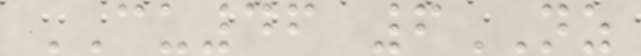CU46 6NZ
